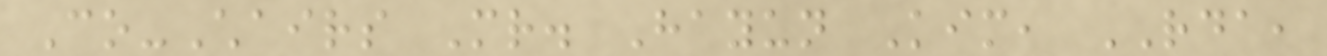Co-Chairs Mr. Hayun Kim, RDA,
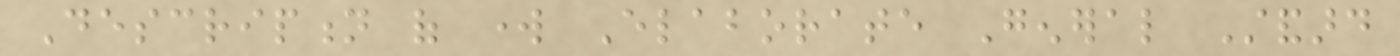Description of work Elaborate General Standard
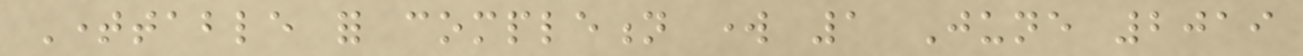Timetable for completion work 1 June 2019
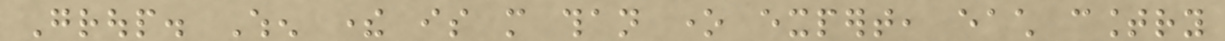Group. When there is more than one expert, each country
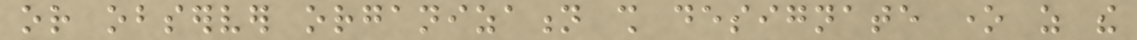or observer organization shall designate one as the
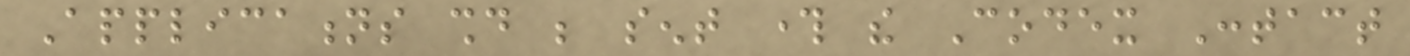Applications should be sent through the Codex Contact
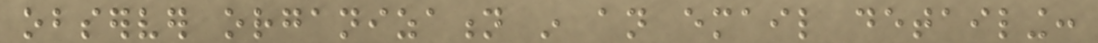observer organization in an email detailing:
